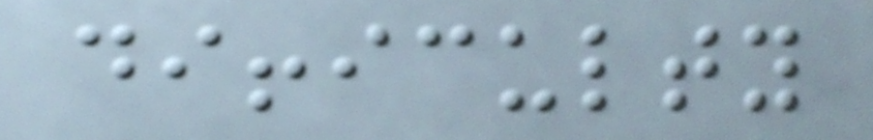difficulty
